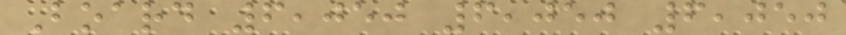Board 6,050 6,050 6,050
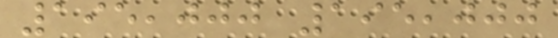195,000 195,000
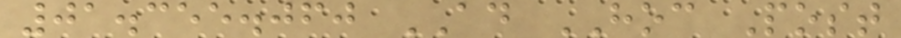01.355.060 AD HOC Post
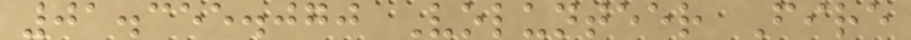01.355.070 Volunteer Fire
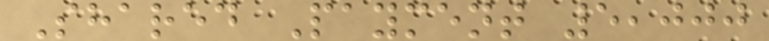Shared Payment 5,000
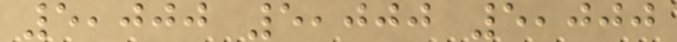5,000 5,000 5,000
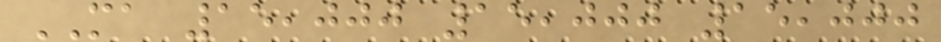MA 15,000 15,000 15,000
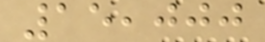15,000
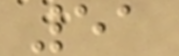51
